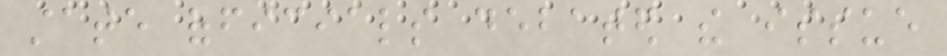state officials debated the issue
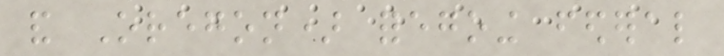and Oregon) foregoing federal
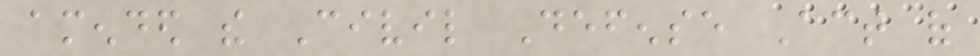amended the Civil Defense Act of
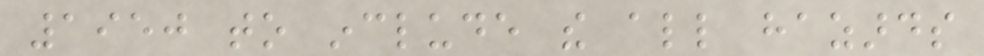1950 to include the all hazards
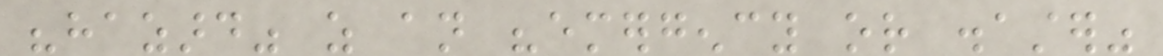"hazard" as an "emergency or disaster"
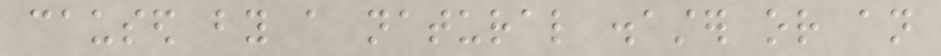caused by a natural disaster or an
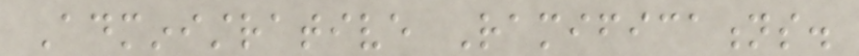Administrative Ramifications.
